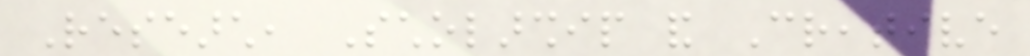Research, Scholarship and Creative
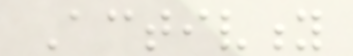Activity
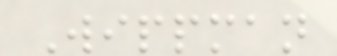Wippman
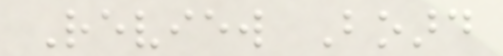Review Board
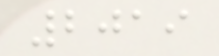2019
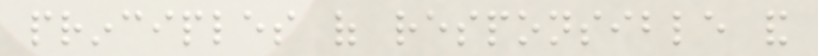principles of responsible and
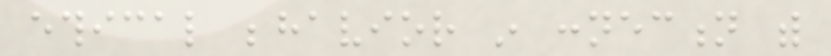ethical behavior in connection with
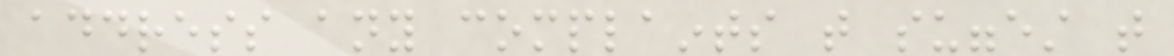address any complaints that suggest that
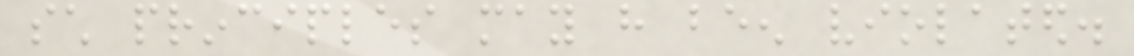such principles may have been violated.
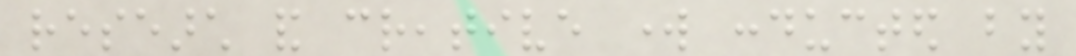research and creative work conducted by
